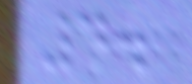4.
